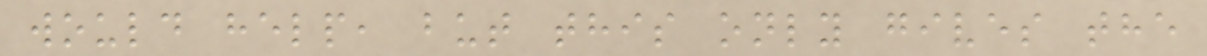would help, but this only gives the
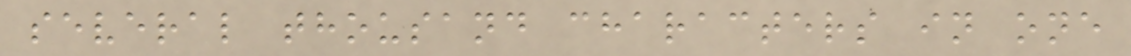several thousand characters in one
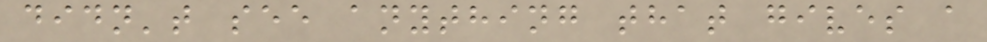didn't see anything that gives a
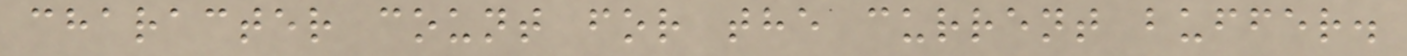character count for the current buffer.
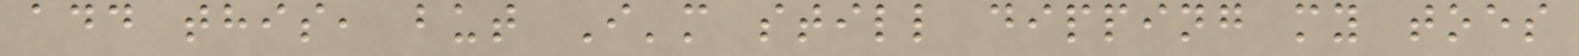add this, but I'm still dipping my toes
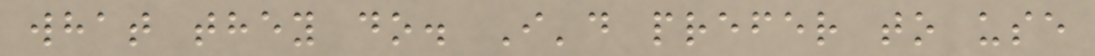what they do. I'd prefer to use
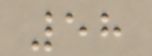58
